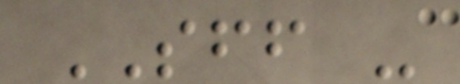SFF -
